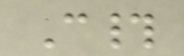C#
